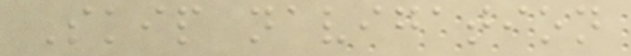Skip navigation
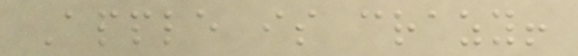Apple is crazy!
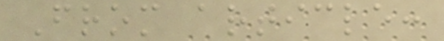From article:
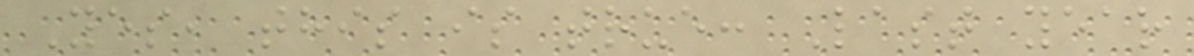Yes, this is true: Last year
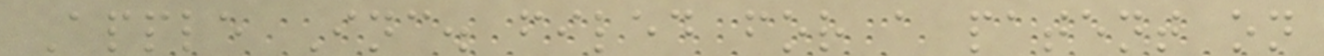Apple Inc. filed for a patent on
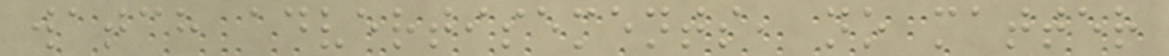watch advertisements, no matter
